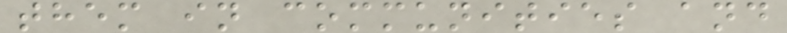them in communities and
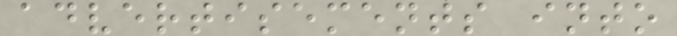advertisements into
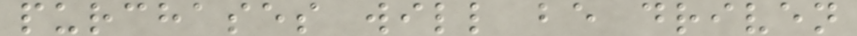purchases will be driven
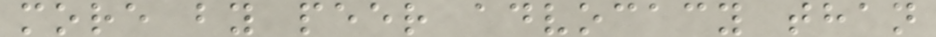more by peer advocacy than
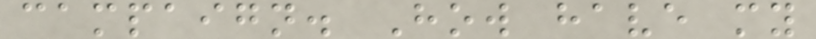campaign. How have my
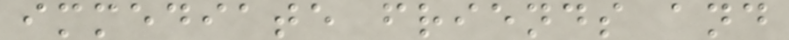immediate friends and
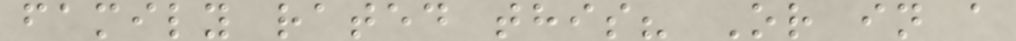family rated this? Or in a
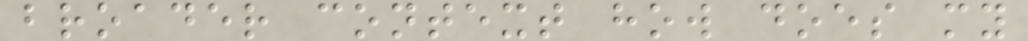broader context how does my
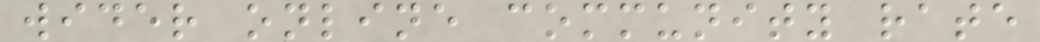wider online community rate
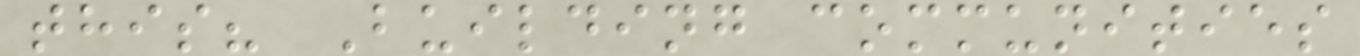this? Building communities
